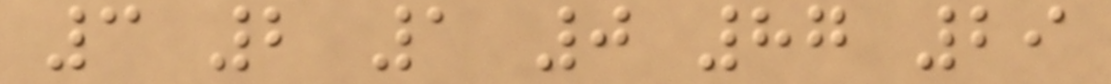3 2 1 0 87 29
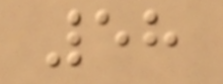58
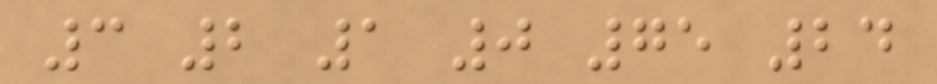3 2 1 0 75 24
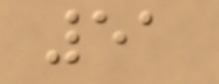51
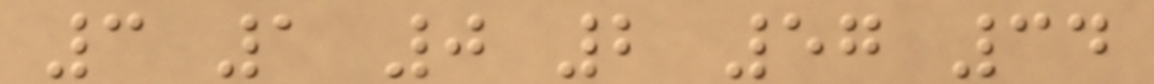3 1 0 2 57 34
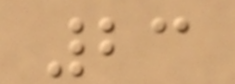23
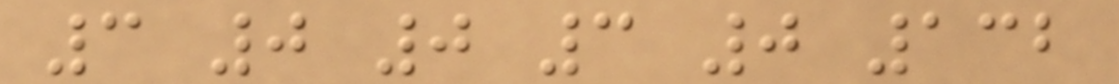3 0 0 3 0 132
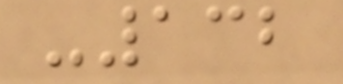-132
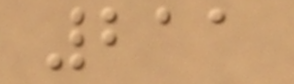211
